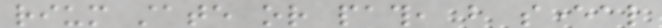rium state or path, but several
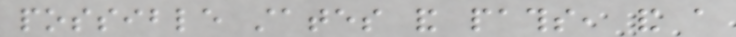possible states and paths, and a
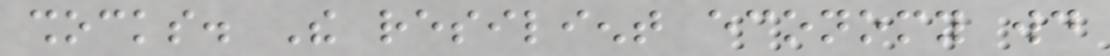shocks. The resilient economy would
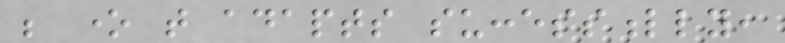be one that adapts successfully,
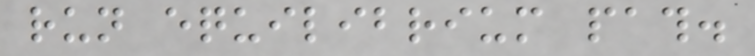run equilibrium path.
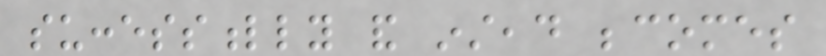successfully and instead becomes
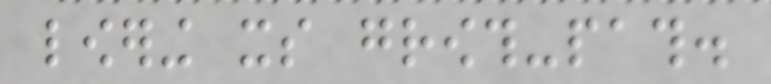lowering its growth-path.
